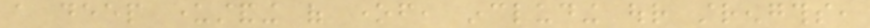a deep understanding of oneself, including our strengths,
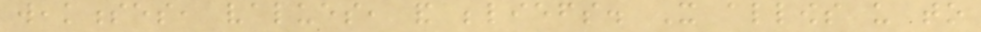weaknesses, values, and beliefs. It allows us to
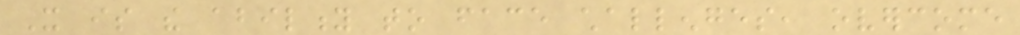It is the ability to face challenges, overcome
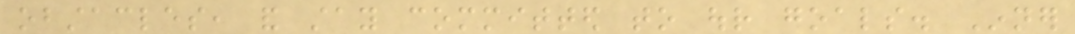obstacles, and stay committed to our goals. Inner
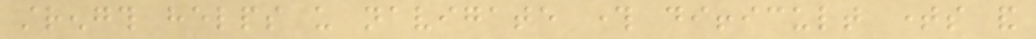strength helps us navigate through difficult times and
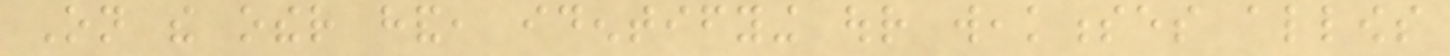On the other hand, identifying our weaknesses allows
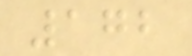172
